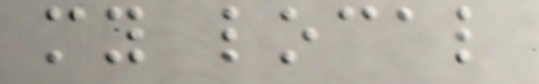my local
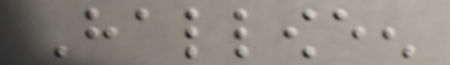Halloween
